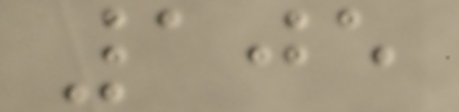105
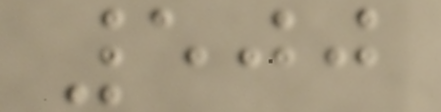500
